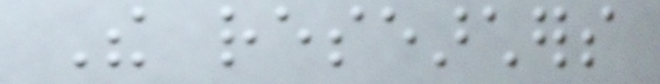The researchers
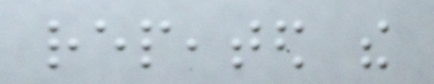repeated the
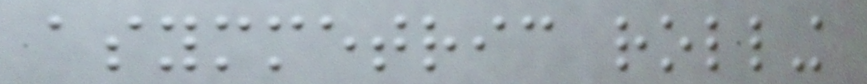asymmetric rolling
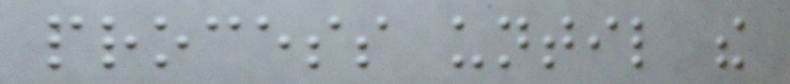process until the
